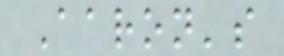Aaron's
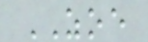ZOE
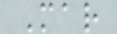Mar
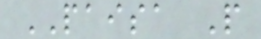PAISA P
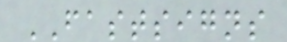FASTSIGNS
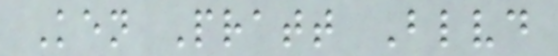Ken Pratt Blvd
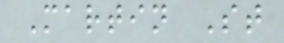Martin St
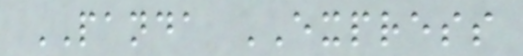PANDA EXPRESS
